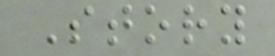Story
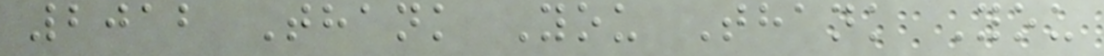2012 Thank You Thank You
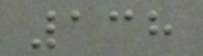138
